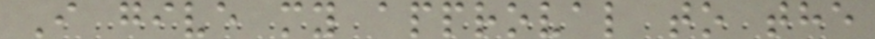I give my approval to the
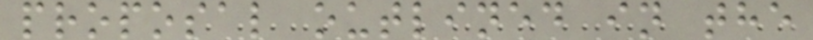proposal outlined in the
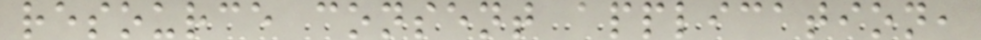resource consent application,
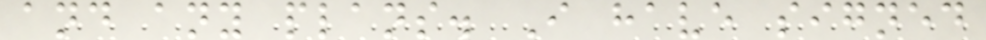and any plans. I have signed
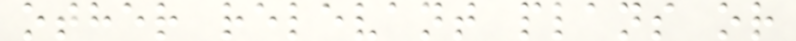other relevant plans or
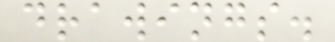drawings.
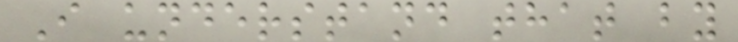I understand that by
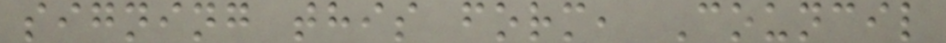signing this form, Council
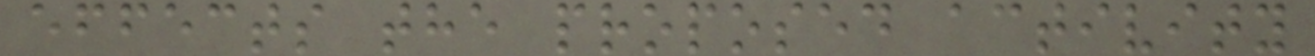effects the proposed activity
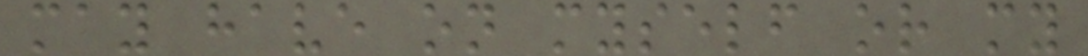may have on myself or my
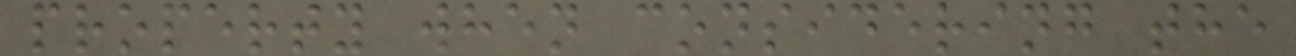property when considering the
